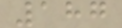187
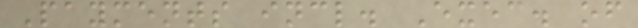Payments incl. Exec. of
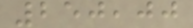250,00
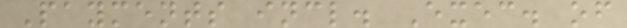Payments incl. Exec. of
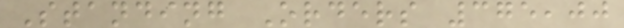Standing Orders 375,00
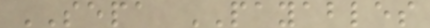SEPA PAYABLES
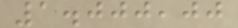1.000,00
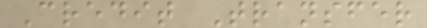Credit Transfer
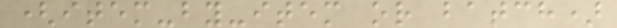(item-by-item or batch)
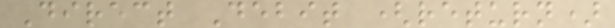Direct Debit (return)
